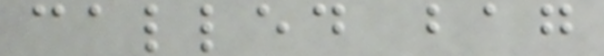called bag
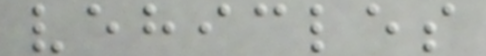vehicles
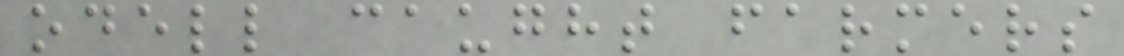odell caught farmers
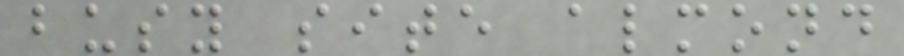busy site almond
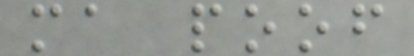ma poof
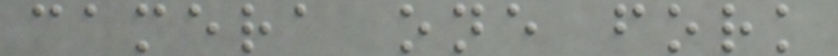camera one fork
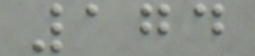174
